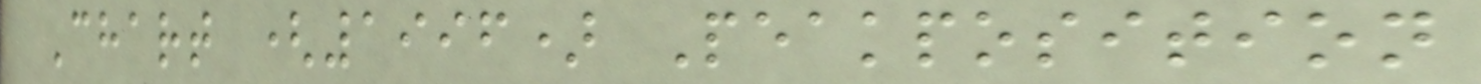Chart (1996) Peakposition
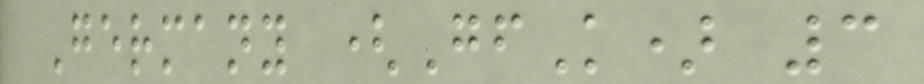Germany (GfK) 3
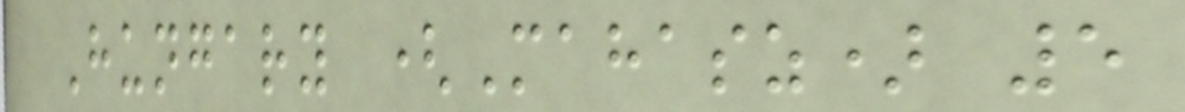Hungary (Mahasz) 5
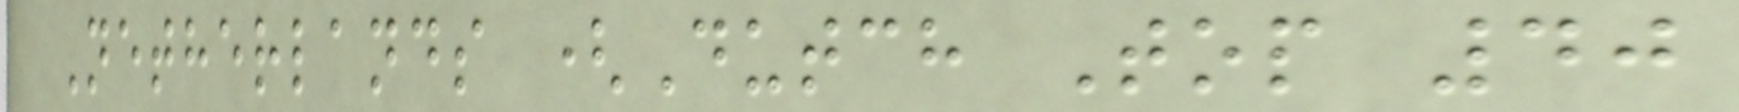Netherlands (Dutch Top 40
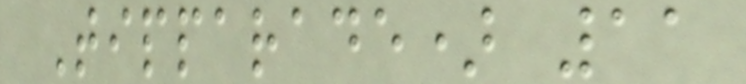Tipparade) 11
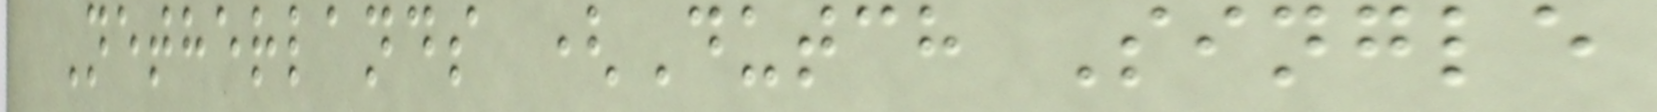Netherlands (Dutch Single
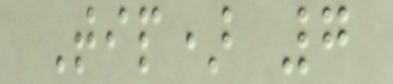Tip) 7
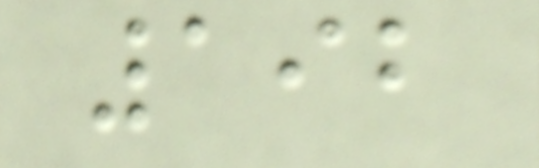192
